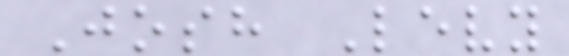Josh Levy
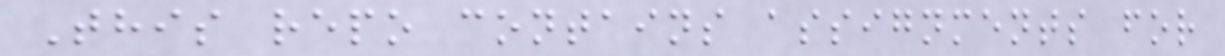This repo contains assignments for
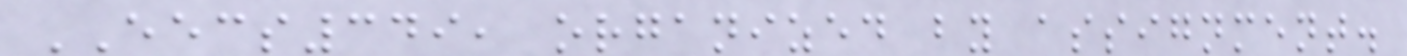EECS349, organized by assignment.
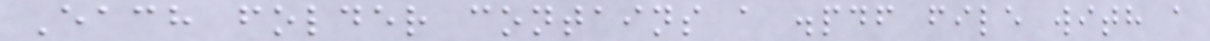Each folder contains a .pdf file with a
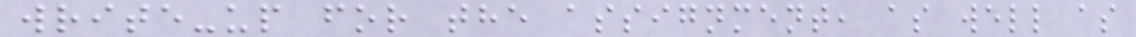write-up for the assignment, as well as
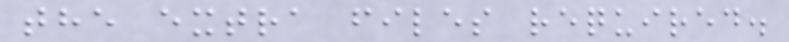the extra files required.
